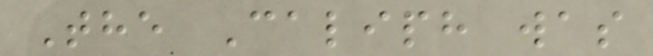The Caliph was
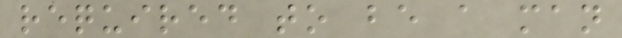required to be a man
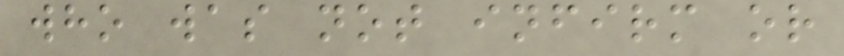who was not infirm or
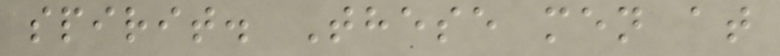spirit. These men at
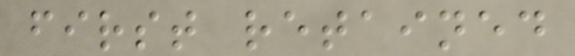first retained
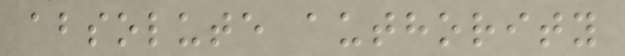absolute authority
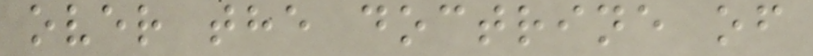over the doctrine of
